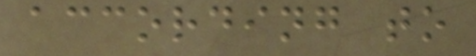according to
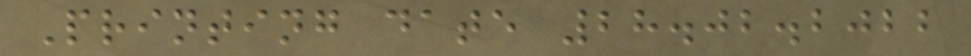Printing date 28.02.2022
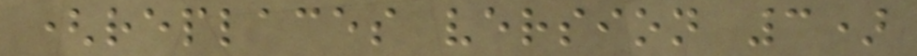(replaces version 3)
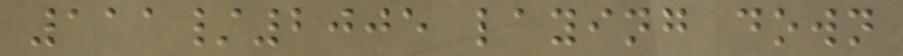111/2005 laying down
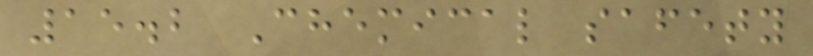15.2 Chemical safety
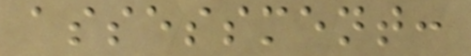assessment:
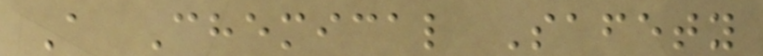A Chemical Safety
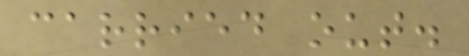carried out.
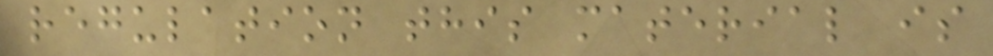regulation this material is
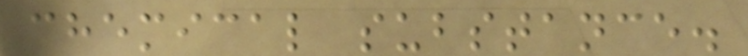chemical substance.
